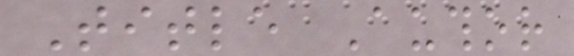Title Author
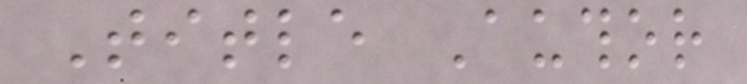Title Author
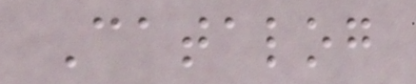Catalog
